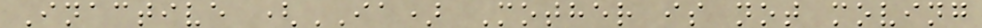Inactive (IA) Mother is not moving
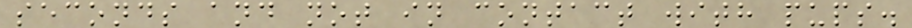seconds and not in contact with pups.
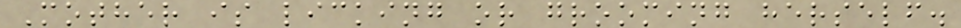Mother is licking or grooming herself.
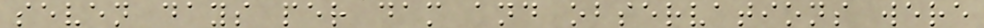seven days per dam and observations were
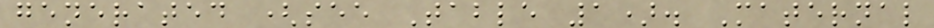generated (see Table 1). Maternal
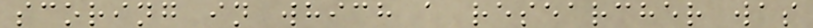scoring in which a researcher was
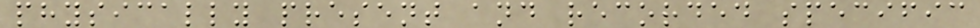physically present and recorded specific
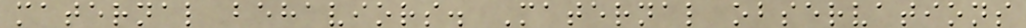maternal behaviors. Maternal observations
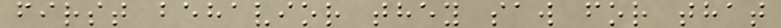first behavior they saw for that
